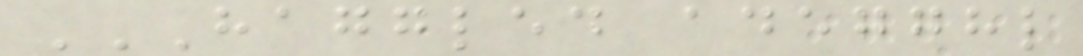HAGGLED ADEGGHL
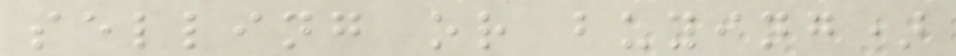selling or buying)
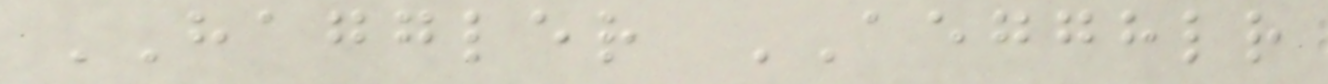HAGGLER AEGGHLR
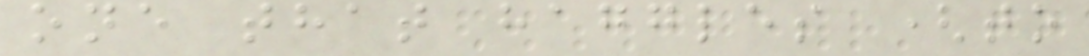one that haggles (to
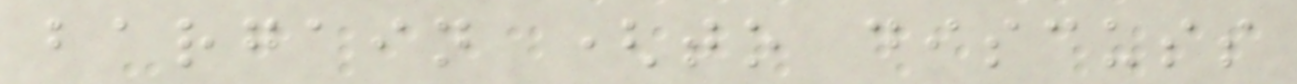bargain (to discuss
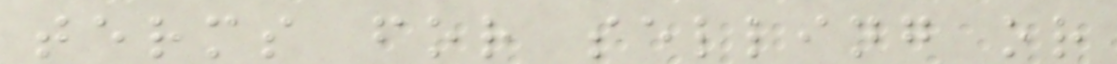terms for selling or
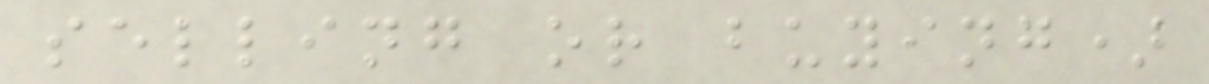selling or buying)
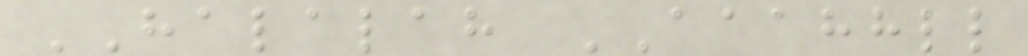HALALAH AAAHHLL
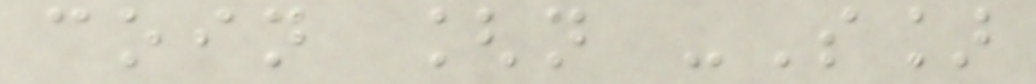coin [n -S]
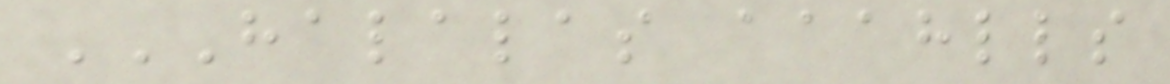HALALAS AAAHLLS
